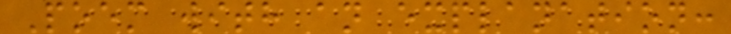Poem with an explanation:
